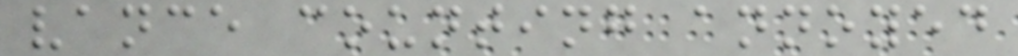vance counting annoyed
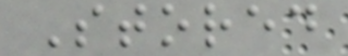Stored
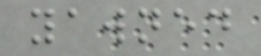yawned
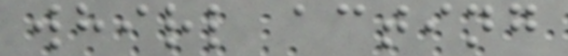whirl acting
